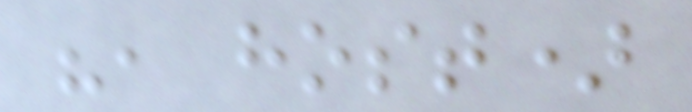", host)
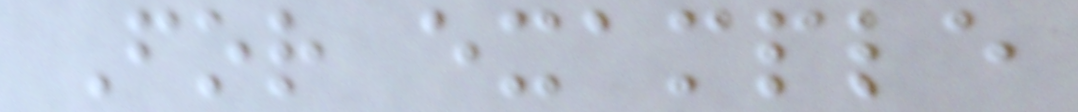For example
